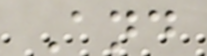And
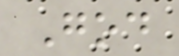God
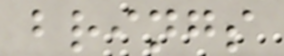brings
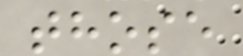those
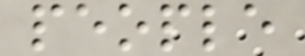people
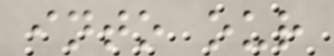into our
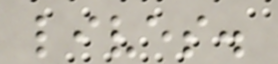lives.
